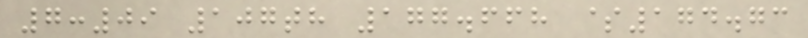7:09 107th 177.668 $174.73
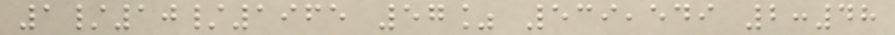1/10/1965 57% 539,549 2:48
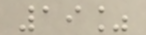19%
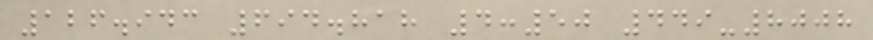126.943 694.818 4:50 449-8008
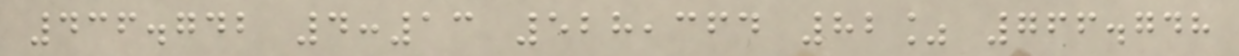436.742 4:13 528,364 82% 766.748
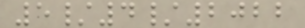5/4/2022
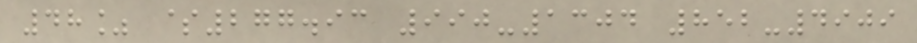48% $277.93 990-1304 852-4909
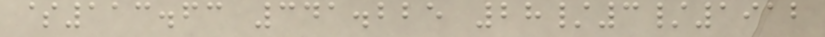$113.63 341.225 28/3/1912
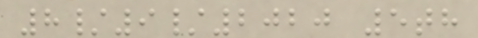8/9/2020 5th
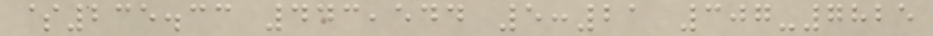$235.33 443,544 5:21 307-7825
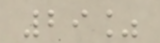29%
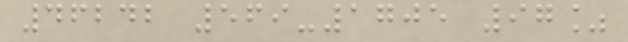46242 569-1705 97%
